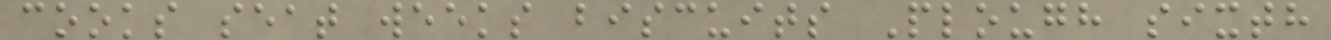cooks seat weeks biscuits Plough sixth
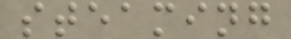steaming
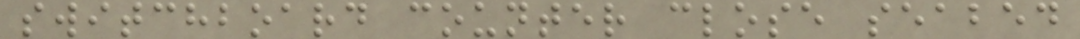switchboard counter close seabed
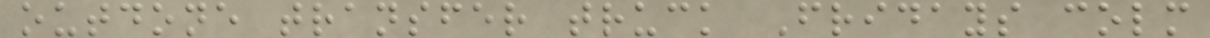outdone transfer truck Fridays colm
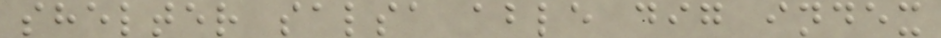shelter salsa able dig index
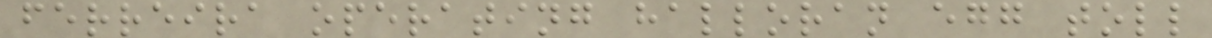ferreira operating halloran egg toll
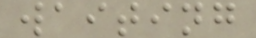waiting
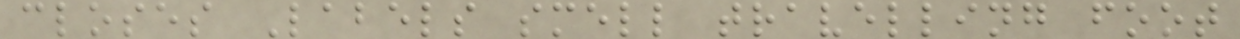closes Labels smell travelling foot
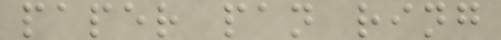paper pan ring
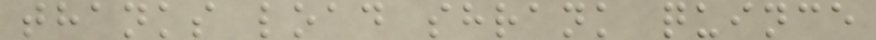thanks load shrank quince
